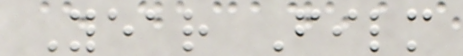Year Film
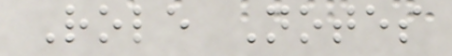Role Notes
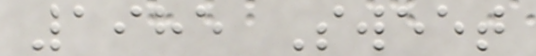1985 Sweet
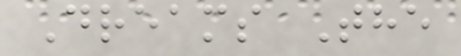Dreams The
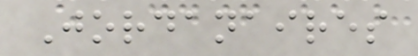Jordanaires
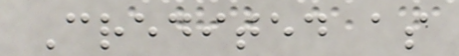Credited as
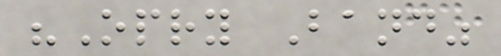"Opry Band"
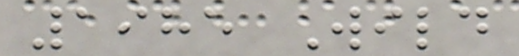1985 Wild
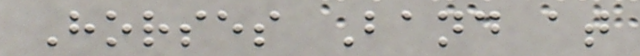Horses Band at
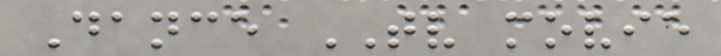Dance TV movie
